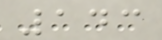143
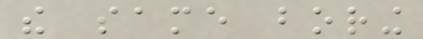the same boring
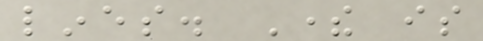lines. There is
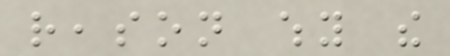reason why the
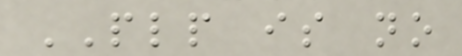PLP is no
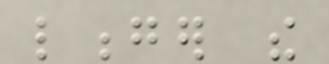longer the
